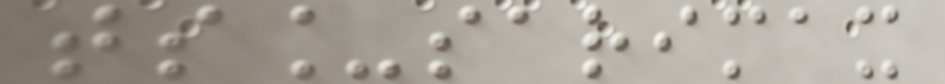ts_sarimax
